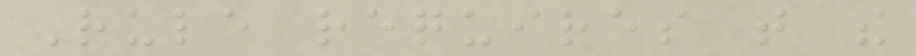Rule requires that the
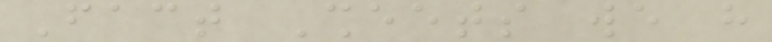Fact Sheets we have
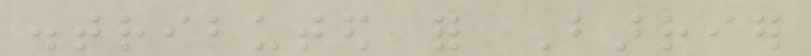distributed for Barrier
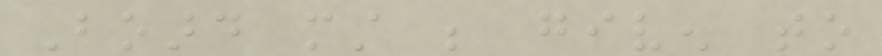Board must be given to
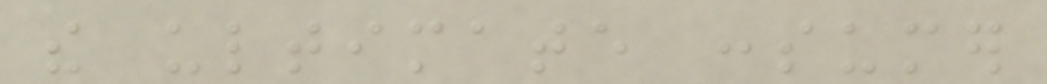the ultimate consumer
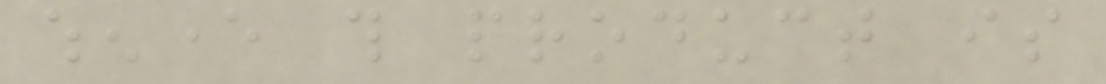whenever this product is
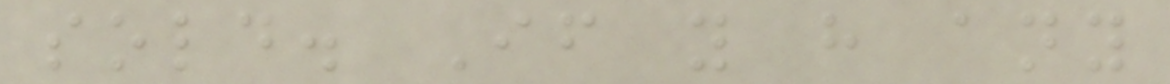sold. If you have any
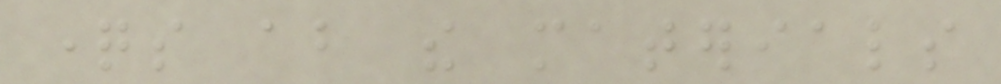questions about the materials
